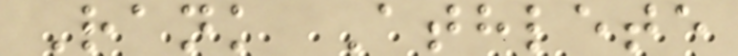Rank Athlete
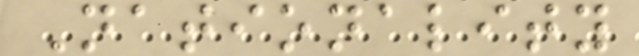Nationality
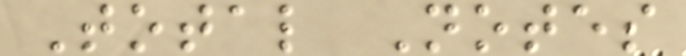Total Notes
